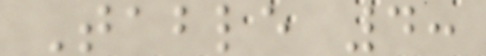Table 4:
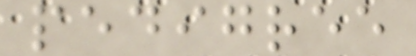pedigree
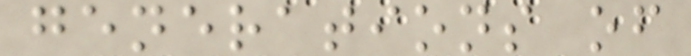generations of
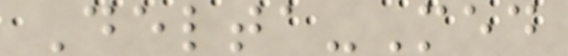Delta-Med
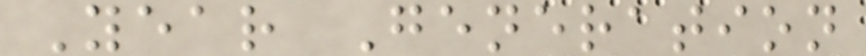Year Generation
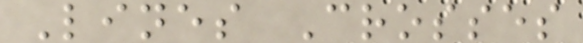Lines Crosses
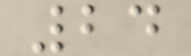24
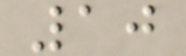10
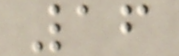16
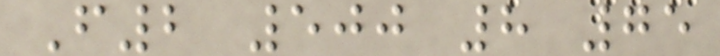F2 500 8 75
